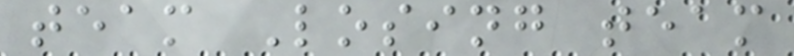team Losing team
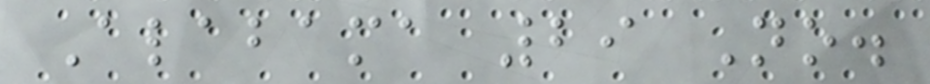Alabama 29 No.
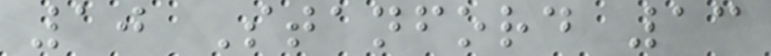10 Stanford 13
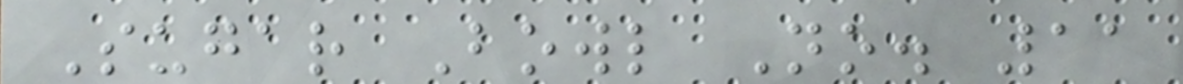Sugar Bowl No. 11
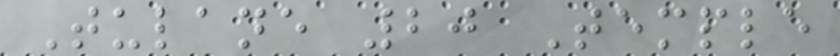Tulane 20 Temple
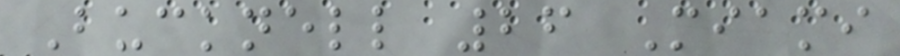Bucknell 26 Miami
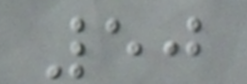50
